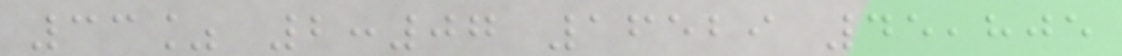33% 2:07 16529 45,805
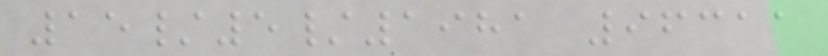15/5/1981 96311
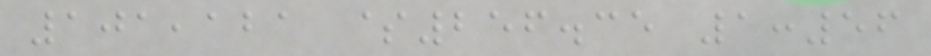101,121 $256.35 1:56
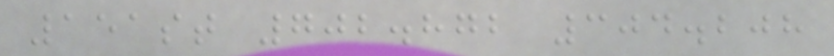151st 702.872 304.208
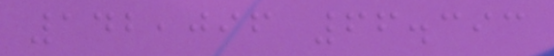142,096 66.393
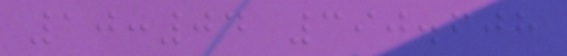10:04 390.608
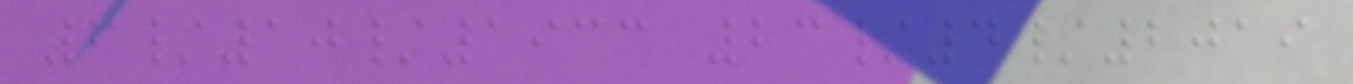6/10/1933 23/4/2019
